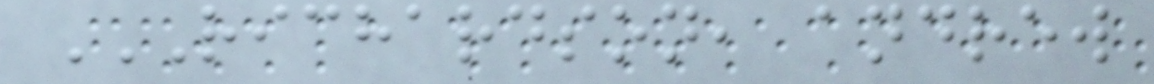RICHARDSON, ANDREW
